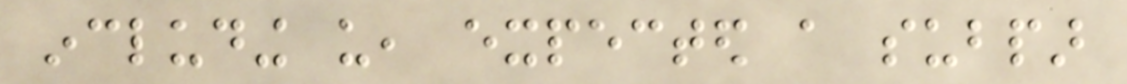including us, expected a subpar
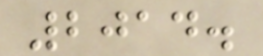2014.
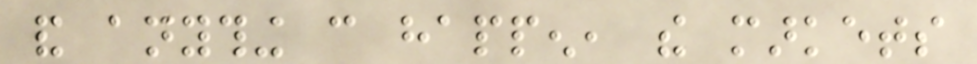and anything can happen, the markets
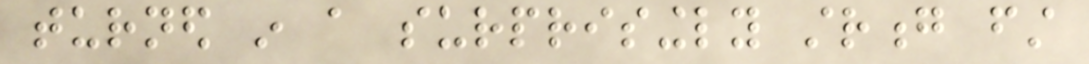turned in a surprisingly strong first
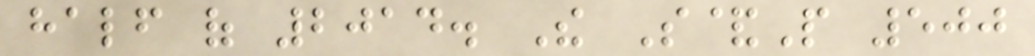half of 2014. The S&P 500
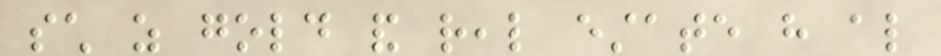such as gold and real estate have also
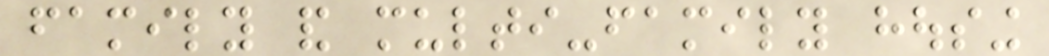family and multi-family housing
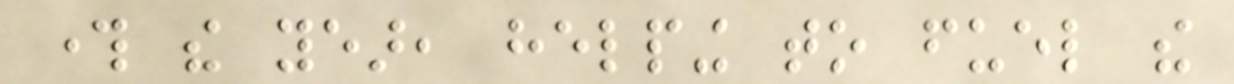through the year, helping to fuel the
